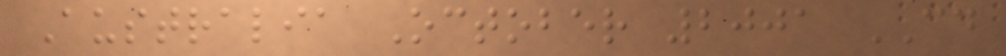Australia October 2001 CD
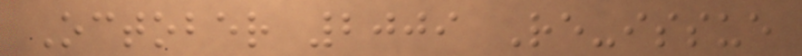October 2009 Re-issue
